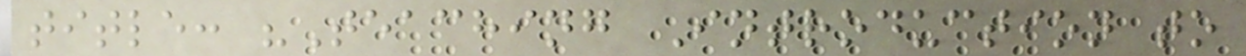title: "Teaching Introduction to
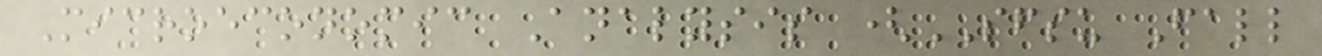Microeconomic Analysis (SFSU Fall
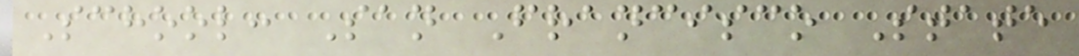School: San Francisco State
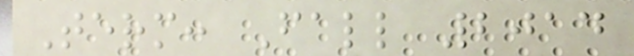Term: Fall 2014
